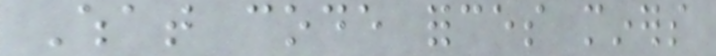What code forces miners
